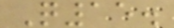Q15.
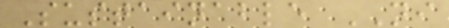Sustainable NI
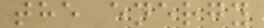the energy
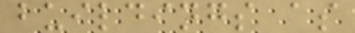buildings as
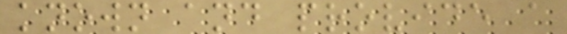known and provide a
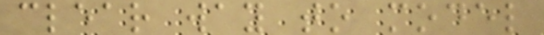clear way to model
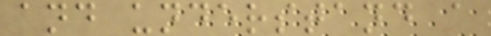and understand a
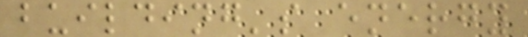building's energy
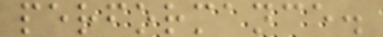performance.
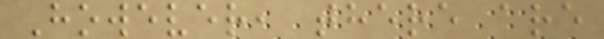However, there are
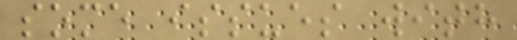some issues with
